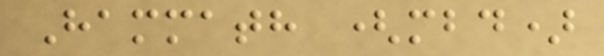Hammath (mbd)
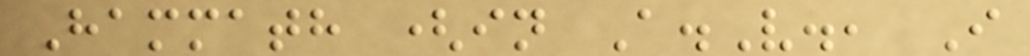Hammath (in A.V., I
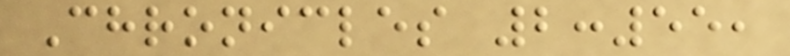Chronicles 2:55,
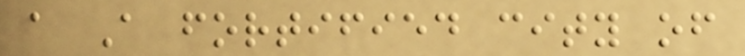a A fortified city of
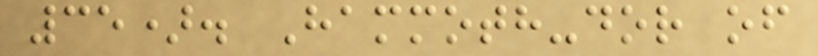35). Hammoth-dor of
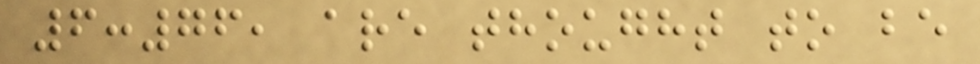6:76, are thought to be
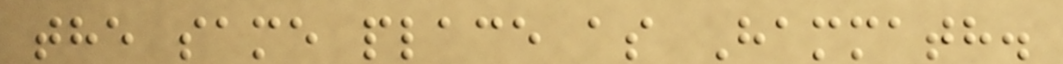the same place as Hammath.
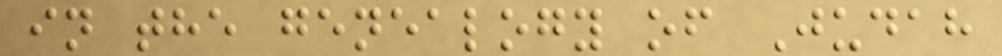in the genealogy of Judah
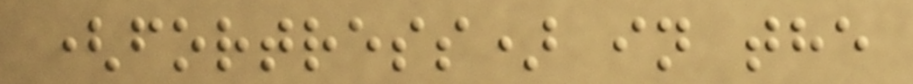(fortress) in the
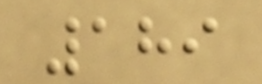189
